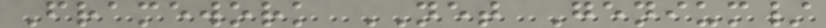Framework NET Genium/
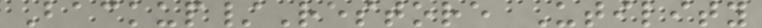Backup/Restore Utility
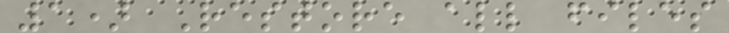1) Restore all files
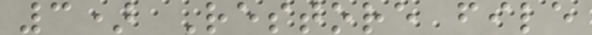3) Restore file
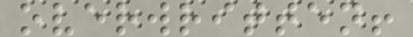overwritten!
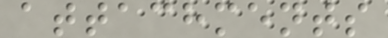attachments
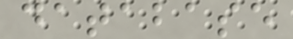database
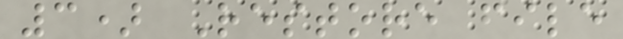3) Restore file
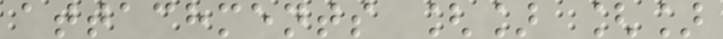attachments [] []
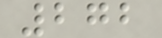272
